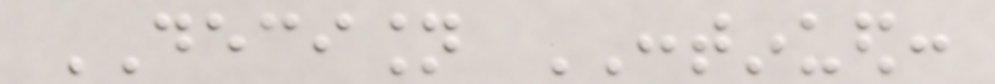DECISION CONTINUED:
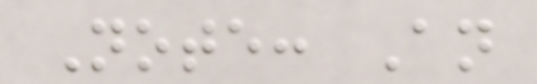Note: An
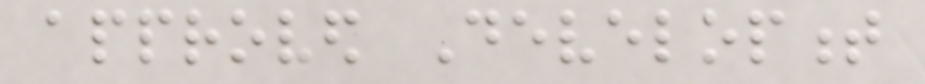approved Development
